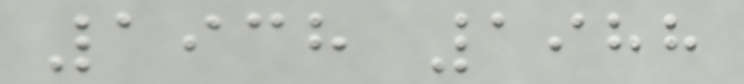1938 1988
